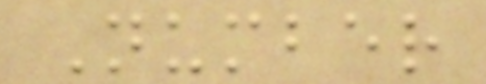Number
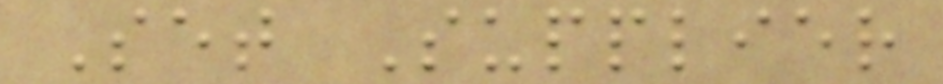Set Supplier
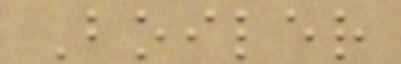Boiler
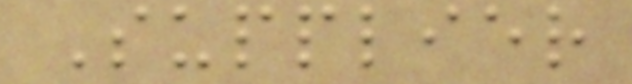Supplier
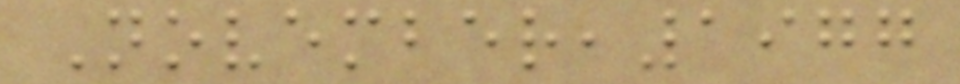November,1977
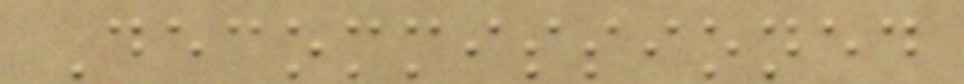Decommissioned
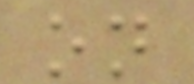on
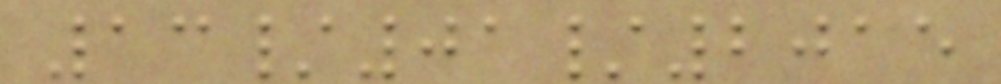13/01/2015
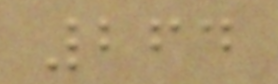264
